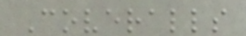Coveralls
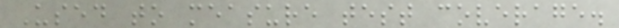Used to measure test coverage.
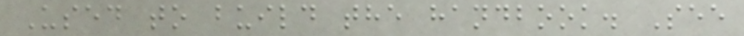Used to build the handbook. See
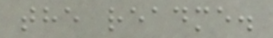the readme.
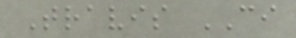Travis CI
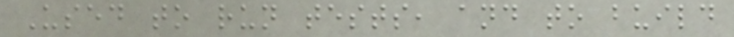Used to run tests, and to build
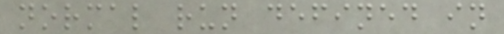normal run defined in
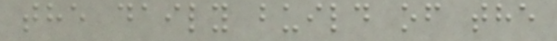the daily build of the
